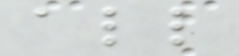all
